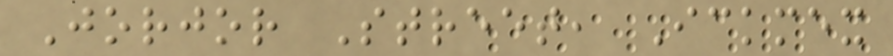Jorjor Street, Ickmex
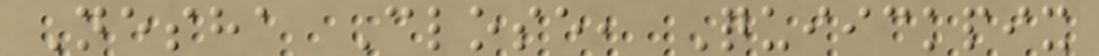Nesha Close, Quiickpix
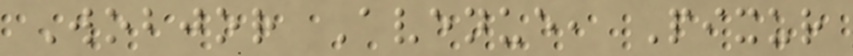Wobjor Avenue, Pixur
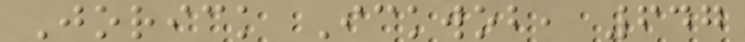Jorick Ickwob, 647
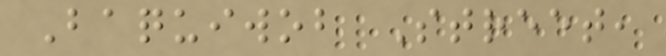Baquiwob Street,
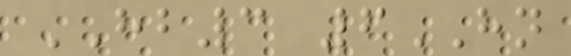HB3 6HN
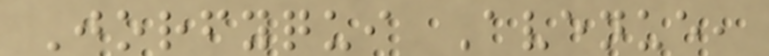Jorfyqui Avenue,
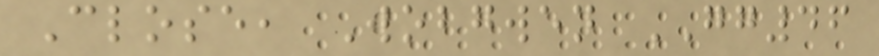Close, Wobgwen GG46
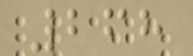268
